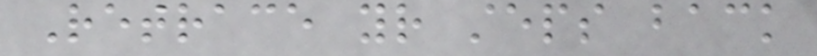Retrace your steps back
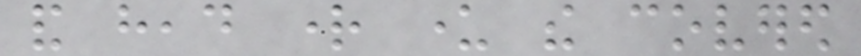and head right under the covered
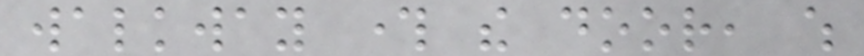walkway through the door, which
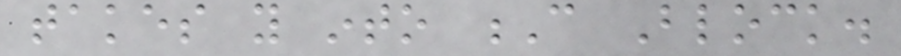takes you into C Block.
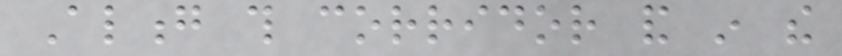Along this corridor and in the
